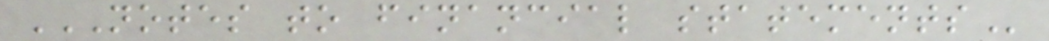NOTES TO FINANCIAL STATEMENTS
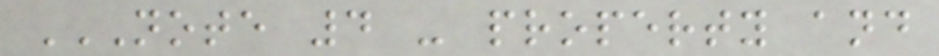NOTE 4 - PROPERTY AND
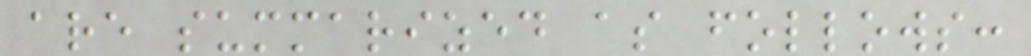are summarized as follows:
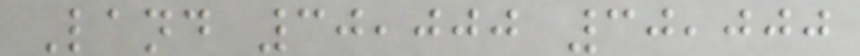Land 30,000 30,000
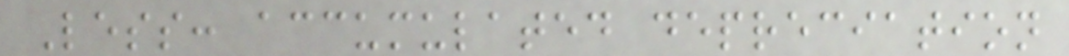Less: accumulated depreciation
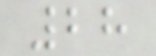28
